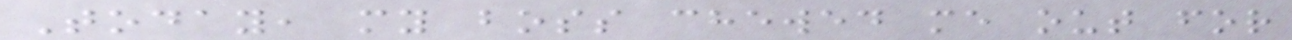Today, my boss chewed me out for
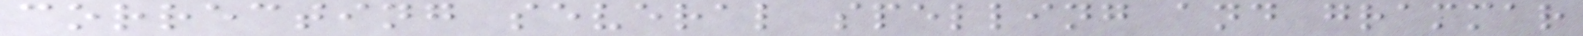correcting several spelling and grammar
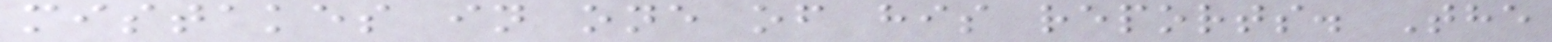mistakes in one of his reports. The
